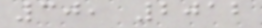30, 2012
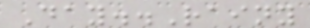Day..Rainy
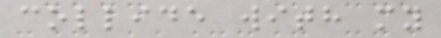collide with my
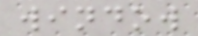window
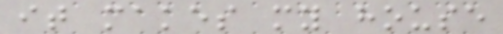it makes my house
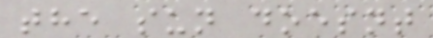the sun doesnt
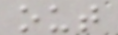out
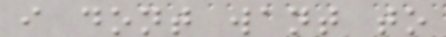i dont want to
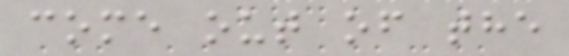come out of the
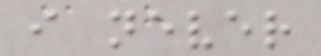i never
